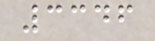3346
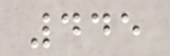445
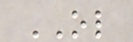OL
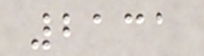2131
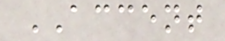ACCENT
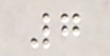7
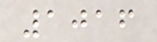1016
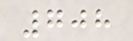708
